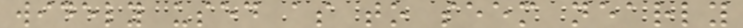widely used as to seem nearly
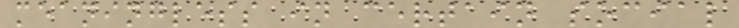meaningless in certain social
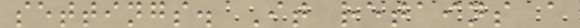settings. It retains a
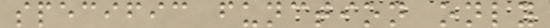specific function only
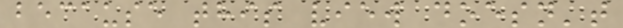because this view doesn't
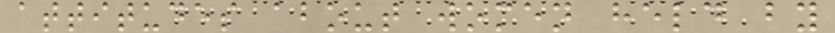attitudes about women held by
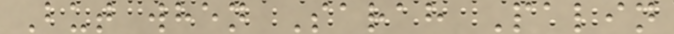But when Sarah Palin
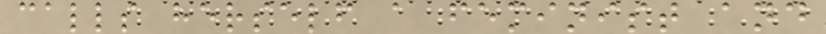calls herself a feminist and
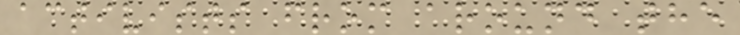activists from around the
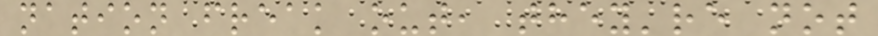nation freak out, they're not
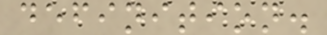definition.
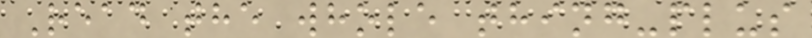Read the whole thing-plus
